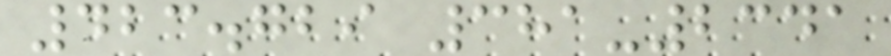423.729 381-2341
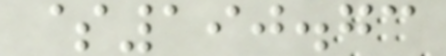$190.73
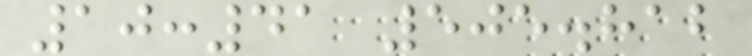10:41 505.812
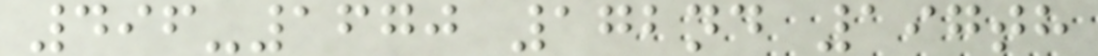496-1670 172nd 197th
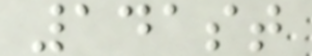141st
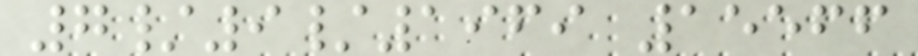7/9/1969 15566
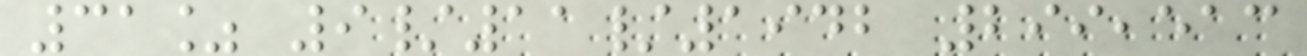31% 9/11/1942 299,513
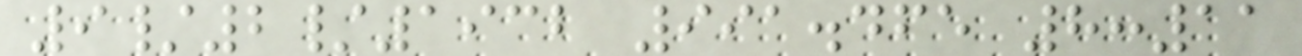9/2/1932 991.465 8:11
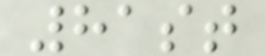81st
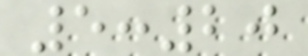5:20
